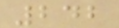242
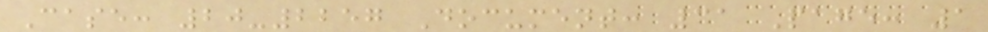Case: 20-2257 Document: 31 Page: 1
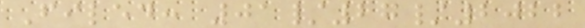Filed: 01/27/2022
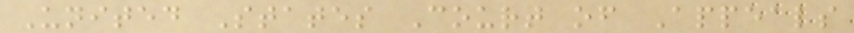United States Court of Appeals
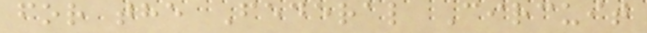for the Federal Circuit
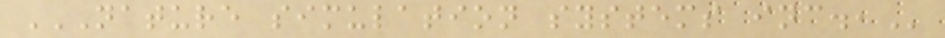NATURE SIMULATION SYSTEMS INC.,
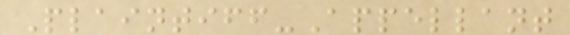Plaintiff-Appellant
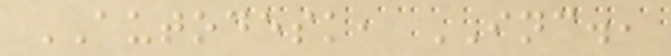AUTODESK, INC.,
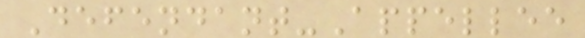Defendant-Appellee
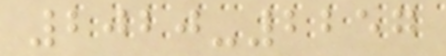2020-2257
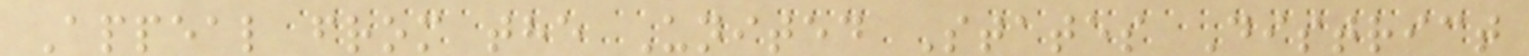Appeal from the United States District
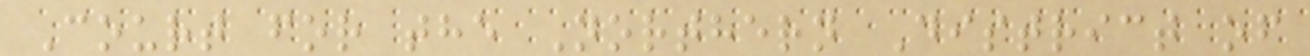Court for the Northern District of
